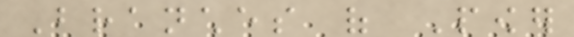Branches of Power
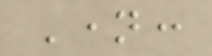Name:
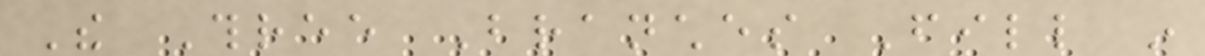The Three Branches Fill in
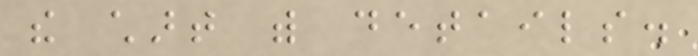the chart with details.
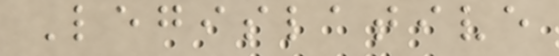Legislative
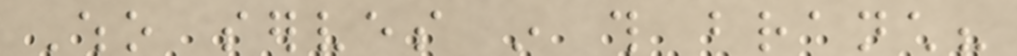Who serves in this branch?
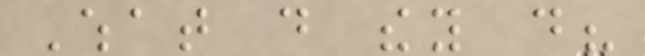What do they do?
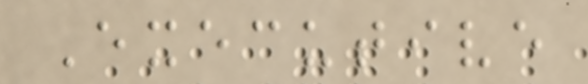Executive
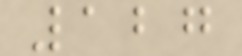127
